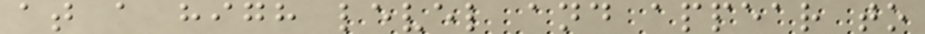at a high level and appear to
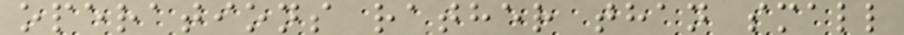operations rather than small
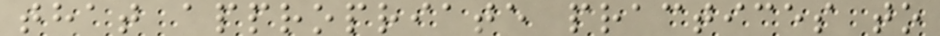that appropriate practices to
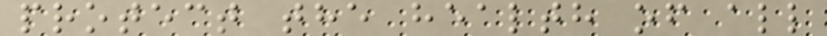protect the health of all
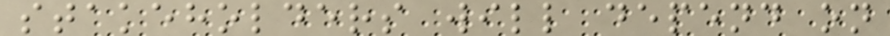stakeholders will depend on
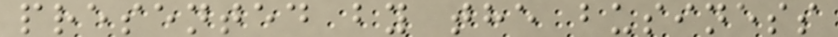presented by the business
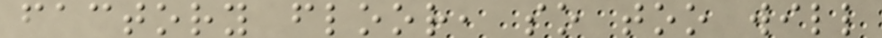factory floor, so too will
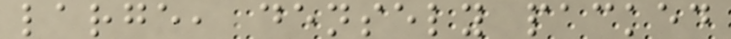large, densely packed
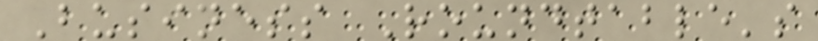Business Roundtable's
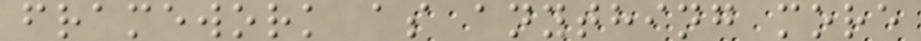framework as anything more
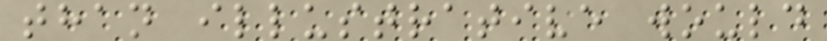than illustrative would
